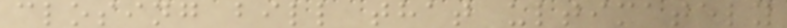closing bill that ultimately
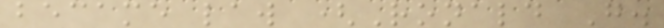became law (Ronald G.
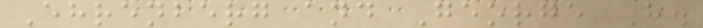Ehrenberg and George H.
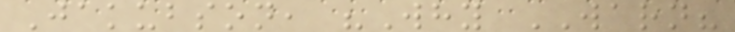Jakubson, "Why WARN?
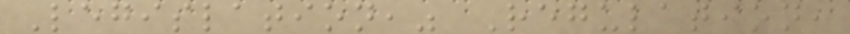Legislation," Regulation,
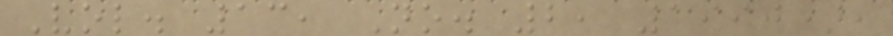Vol. 13, No. 2, 1990),
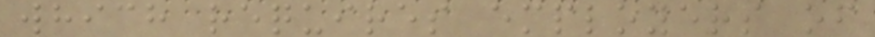which requires employers of
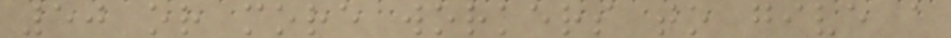50 or more workers to give a
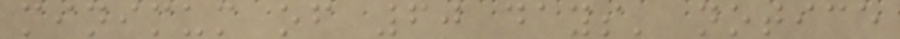minimum of 60 days' notice
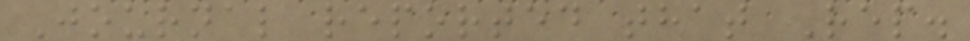Journal reported that Rep.
